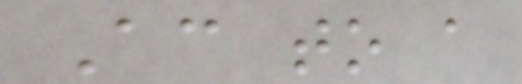According to a
